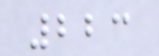223
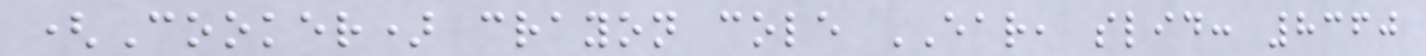(Cooker) crayon cole EAR, slid: 8360
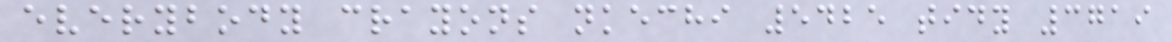everybody crayons nkechi 5425 tidy 3719
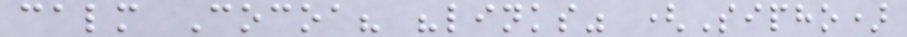calm Cocoa? "links" (Sipho)
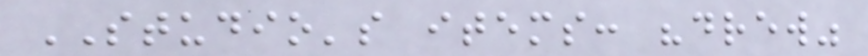STUDIO's items: "drew"
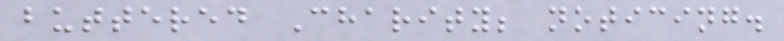buttered Charity; noticing.
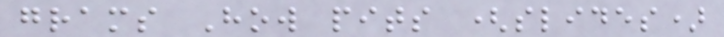grams How pits (slides)
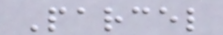Parcel
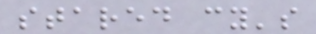stared cy's
